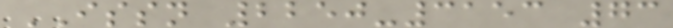ISSN 2250-3153 73
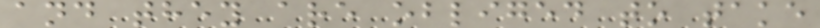and they are obliged to take
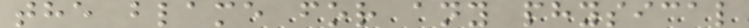the blame for any physical
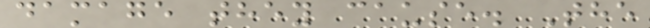damage they cause. The
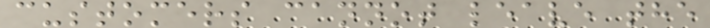customers cannot leave the
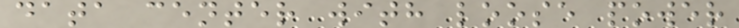data center with loose power
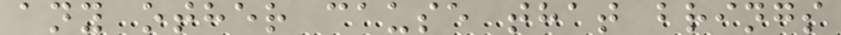any other cause that brings
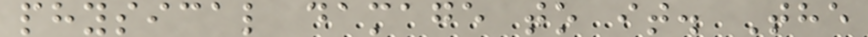physical damage to it. The
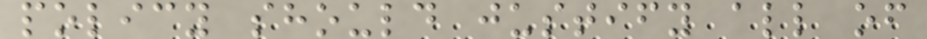policy should justify all of
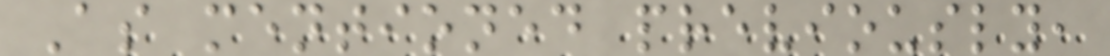As mentioned previously,
